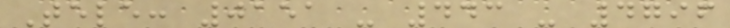Tele: 0151 - 443 - 4796
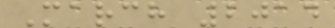March 2014
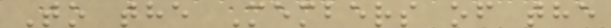To the Members of the
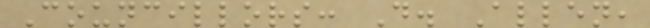Councillors: D. Allen,
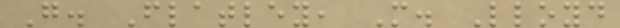G. Flatley, M. Lloyd
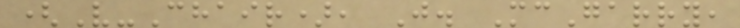(V-Chair), J. McGarry,
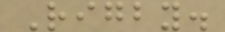Rigby.
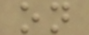on
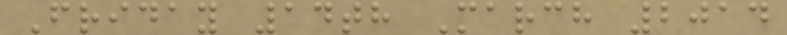Friday 14th March 2014
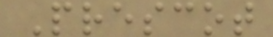Prescot
